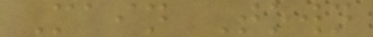Main Town
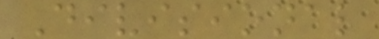Divisional
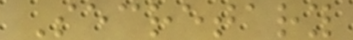Secretary
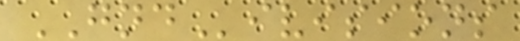GNDivisions
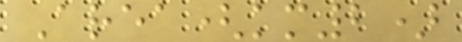Area(km2)
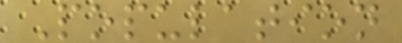Population
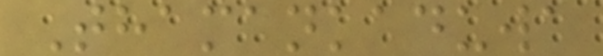Thamankaduwa
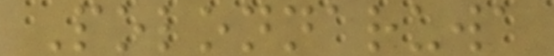Polonnaruwa
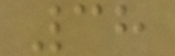38
